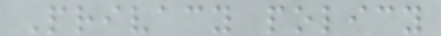Privacy policy
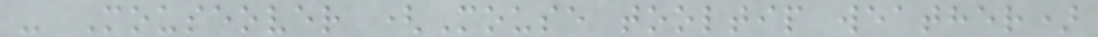- Mouseover (Mouse tooltip weather)
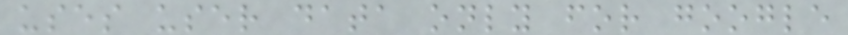uses user data only for google
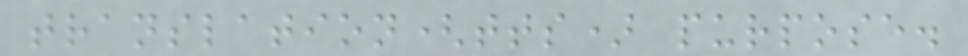translation(tts) purpose.
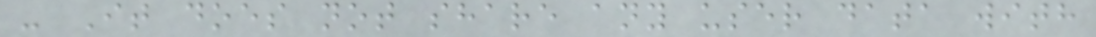- It does not share any user data with
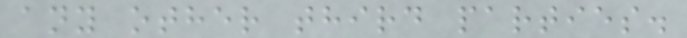any other third parties.
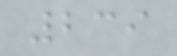239
